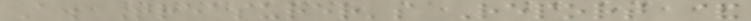A. Treasurer's Report &
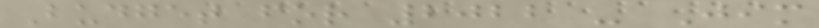Budget for 2022 - Jim
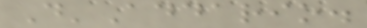D'Addario.
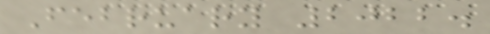February 2022.
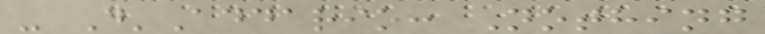- D'Addario: Nothing
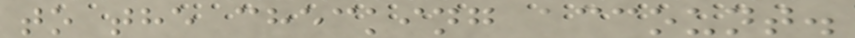to the checking account.
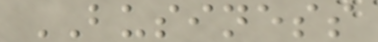BUSINESS
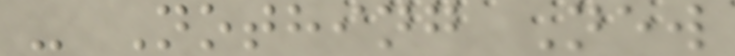- Nothing New
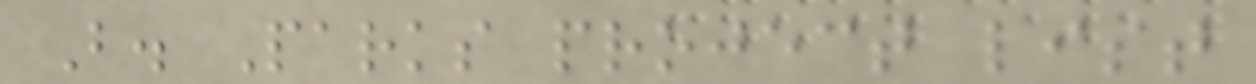B. Parks project list
